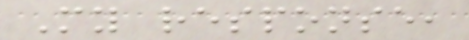My response,
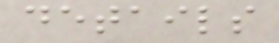details
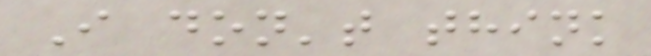I don't think
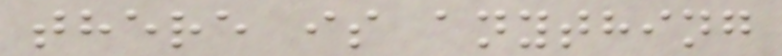there is anything
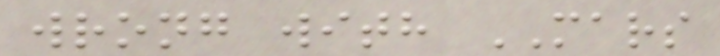wrong with MARS
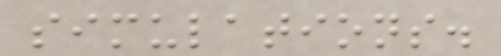simulations.
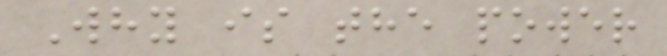Why is the power
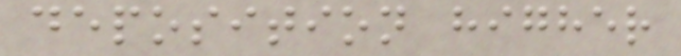deposition higher
